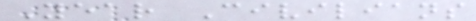Year Civilians
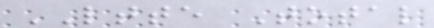LTTE Total
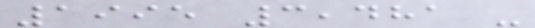1995 3,481 -
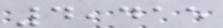4,415
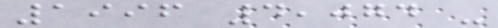1996 4,074 -
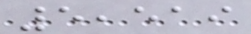5,519
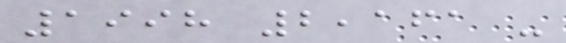1998 2,161 -
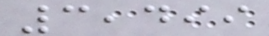3,499
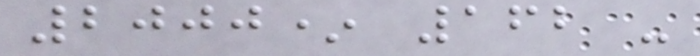2000* 162 -
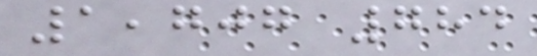1,707 784
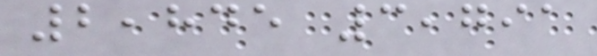2,845 3,791
